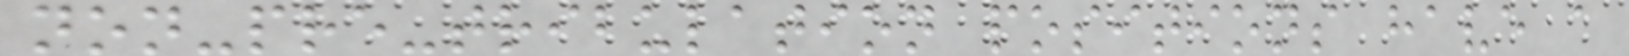non-pre-tribulation positions have a
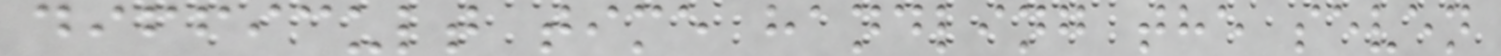difficult time handling the seven
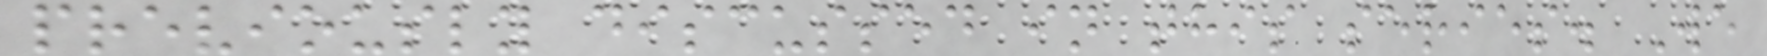previously discussed in this series. We
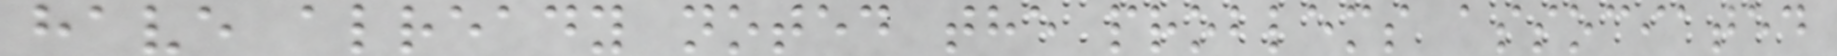have already noted the problems associated
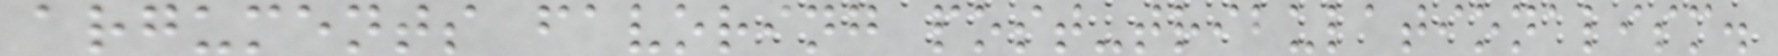arguments favoring post-tribulationalism.
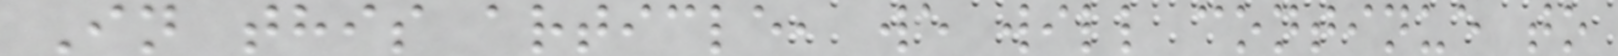In this article, we will continue to
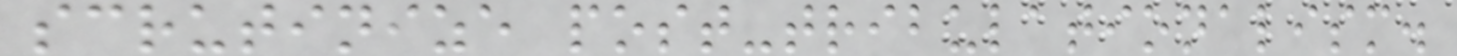scrutinize post-tribulationalism.
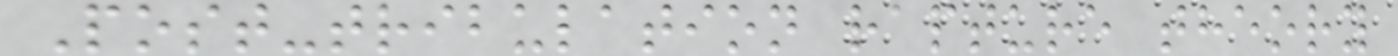Post-tribulation rapture theory
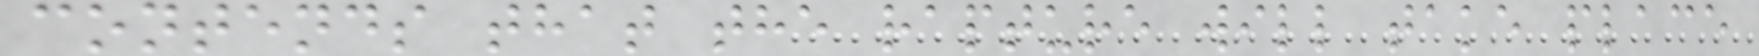contends that the rapture will take place
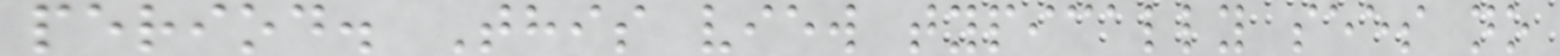period. This view typically sees no
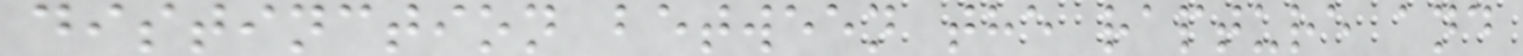distinction between the rapture and
